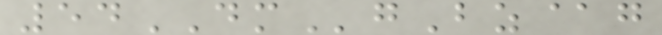54DMgBz@g
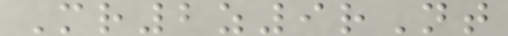Mr2z9rNt
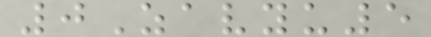0Zavyu5
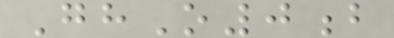GhO0b
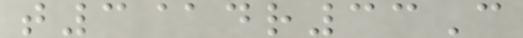t3@dr33C
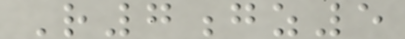R7gz5
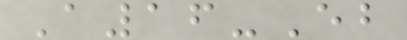A16-Eb
